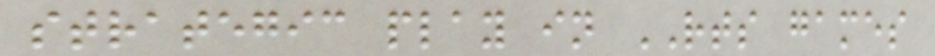strategic play in RTS games
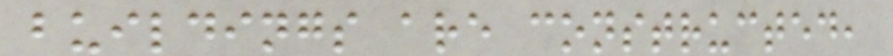buildings are constructed,
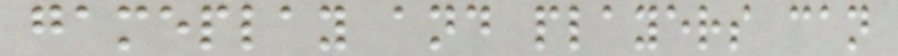gameplay and players can
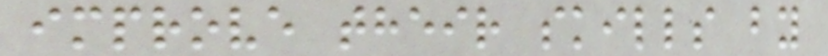improve their skills by
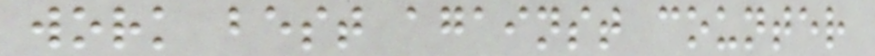work best against counter
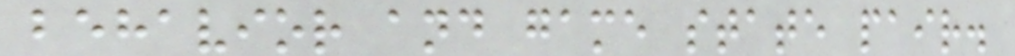behavior and game state pair.
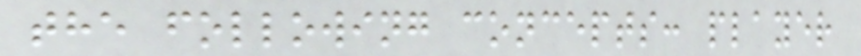the following concepts: player
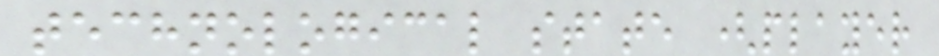technological state (player
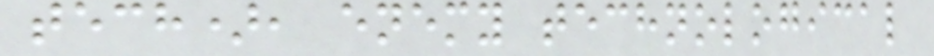tech), enemy technological
